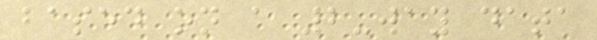based on a 2-way data
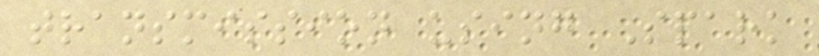transmission using Spark
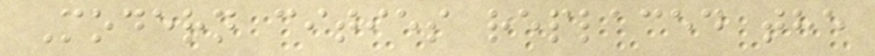Modern cities replaced the
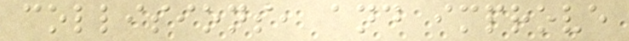collisions, and improve
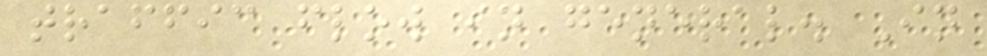traffic flow in general. In
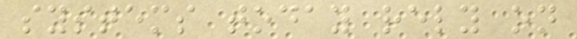systems today rely on
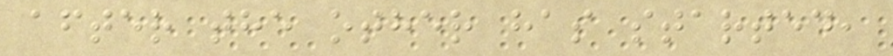after the other has started,
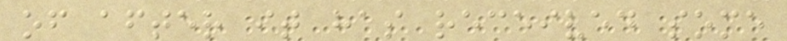of after it has received some
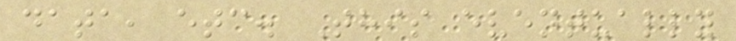data, etc. This eventually
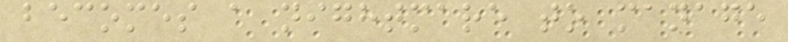becomes a nightmare to manage
